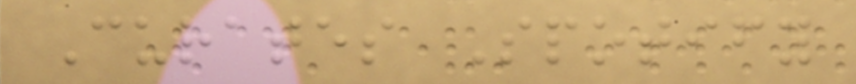Curates Spotify
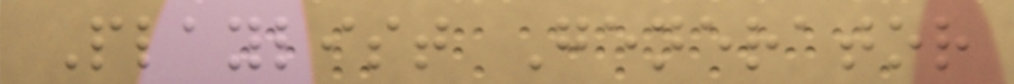Playlist Generator
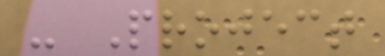- Project
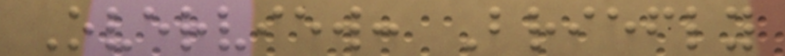Overview: Briefly
